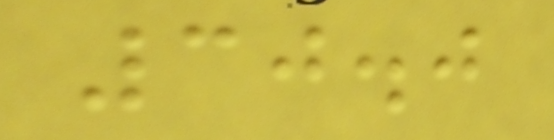30.0
